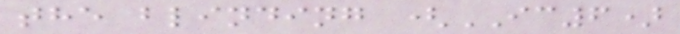the blinding (IC6)
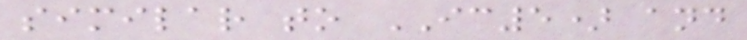similar to IC5) and
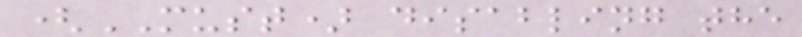(MUST) disabling the
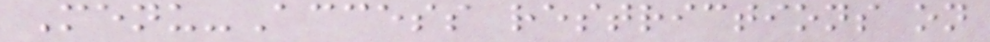Menu-Access restrictions on
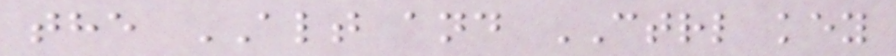the ALT and CTRL key
